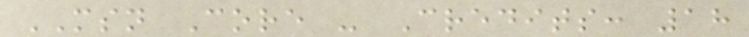MSN Core - Credits: 18
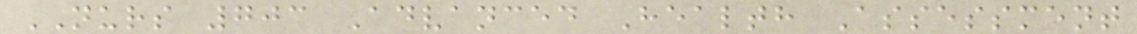NURS 703 Advanced Health Assessment
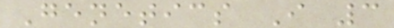Genetics I 3
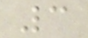3
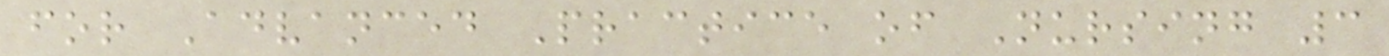for Advanced Practice of Nursing 3
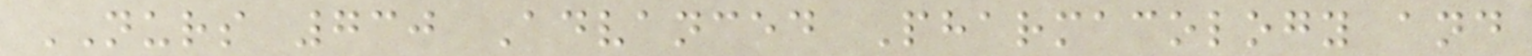NURS 730 Advanced Pharmacology and
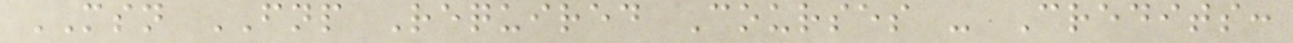MSN FNP Required Courses - Credits:
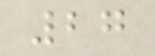27
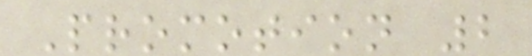Promotion 2
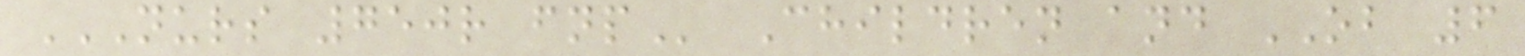NURS 750R FNP Children and OB 6
